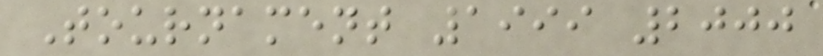Tournament 1999 2000
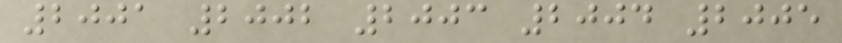2001 2002 2003 2004 2005
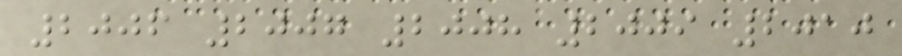2006 2007 2008 2009 2010
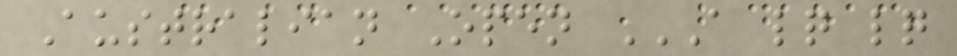Australian Open A LQ LQ
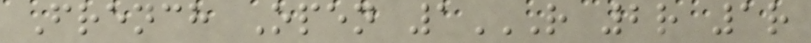French Open 1R 2R 1R
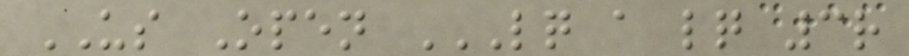US Open LQ A LQ 3R
